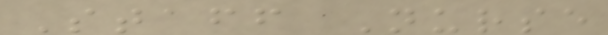Staff Nurse
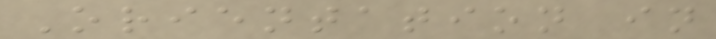Orientation in
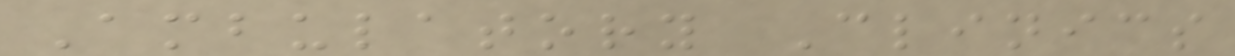Ambulatory Clinics
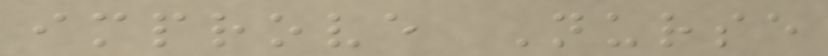improve Nurse
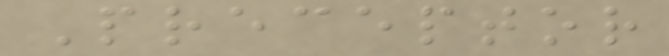Preceptor
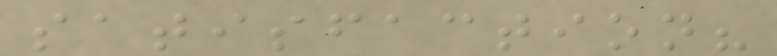satisfaction?
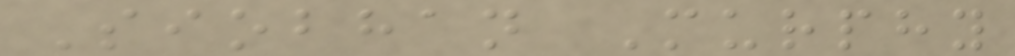Siobhan Murphy
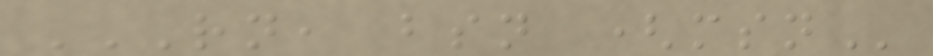RN, BSN (MSN
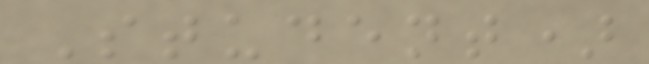Student)
